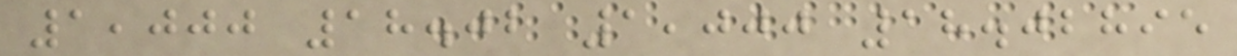1,000 18.02 1,000 18.02895
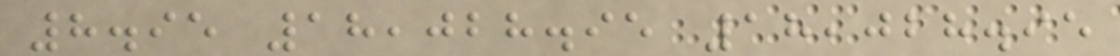8.95 18,028.95 18,028.95
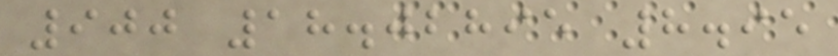900 18.02895 8.95
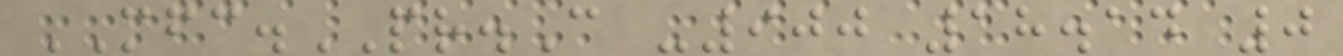MFC.PR.C -900 18.14 0
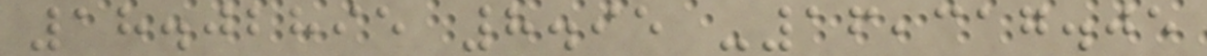18.02895 8.95 -16,317.05
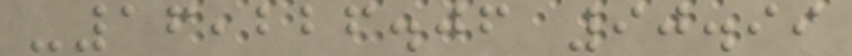-16,226.06 90.99
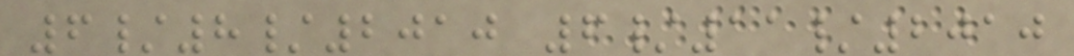6/8/2010 6/11/2010
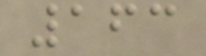163
